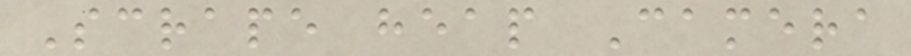Scrape heap Camera
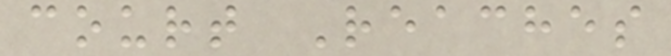court Reaches
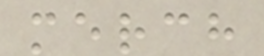merch
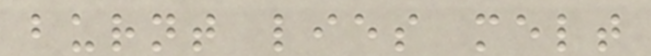burnt lies melt
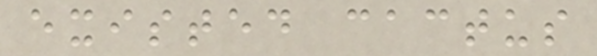existed cactus
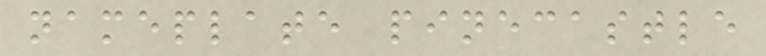nameplate pinecastle
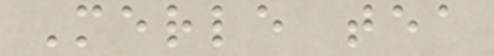Merle tea
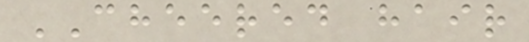CHEERED hair
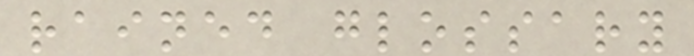rained glossary
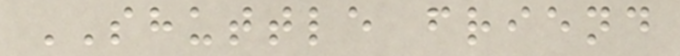SHUTTLE friend
